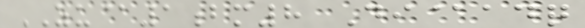ZU@1bm8 Di@adq
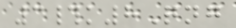3#k8Qng
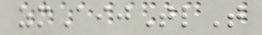zmAijTlT
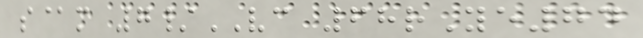s@m 7/VC 68rYe74
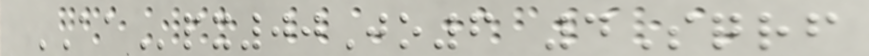AApx00Jo6 4Sqrf
